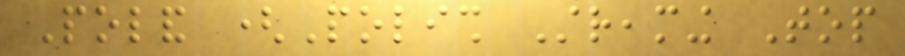Poland (Polish Streaming Top
